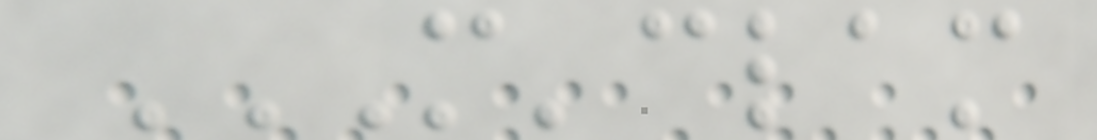M'CLAM
